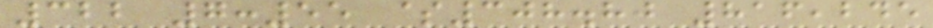322 7:55 $308.80 816,245
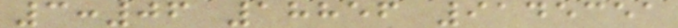3:06 18856 9145351
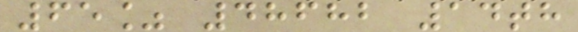65% 48682 14th
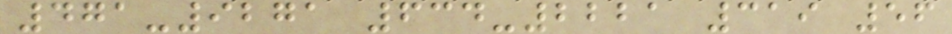471-9271 634-2221 319 56
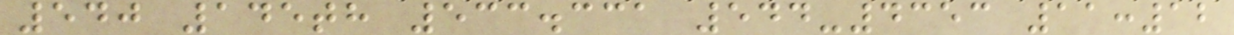540 145th 533.331 544-4353 11:12
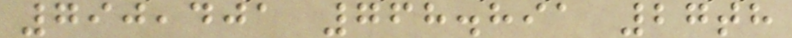790,401 768.891 27th
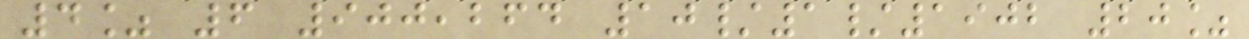4% 6 900,264 10/1/1902 20%
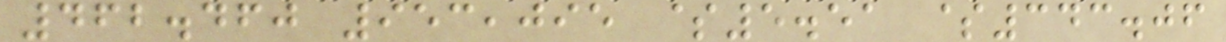462.460 953,095 $5.51 $343.06
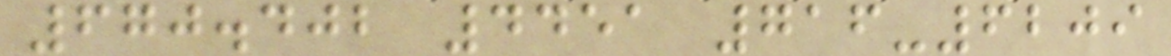670.402 4451 716-6209
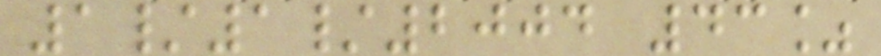1/1/2004 43%
